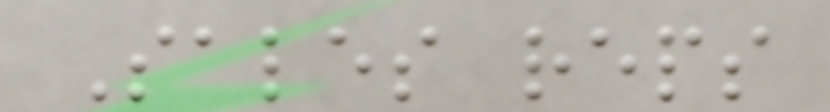Sales reps
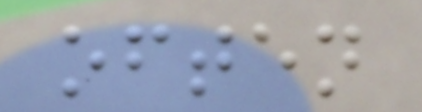often
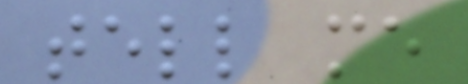tell me
